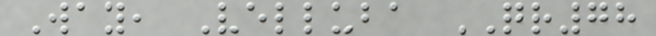Way, Velluba QR78
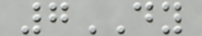7DY
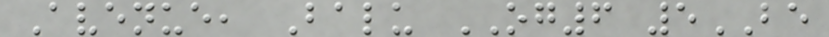Avenue, Balu OG6 5BE
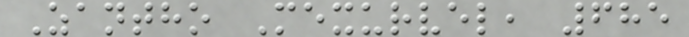Zantho Mexurvel, 685
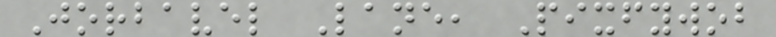Jorbavel Lane, Pixfywob
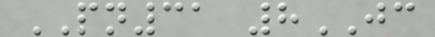PN31 8JC
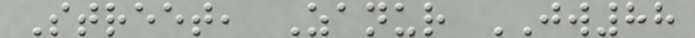Street, Zanur JW88
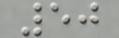50
